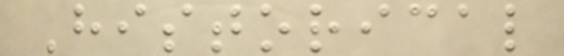Historical
